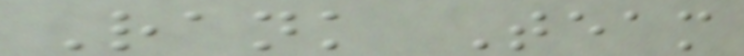Rank Team
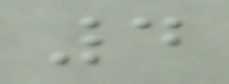4
